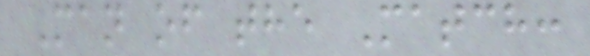Man of the Match:
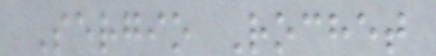Sergio Rochet
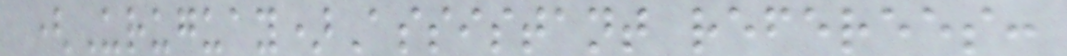(Uruguay)Assistant referees:
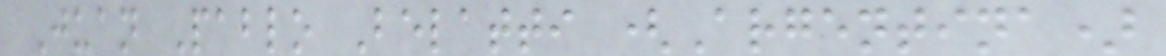Juan Pablo Belatti (Argentina)
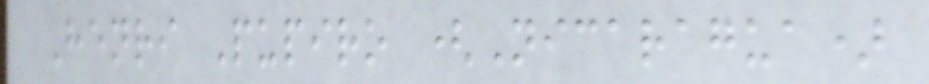Henri Pupiro (Nicaragua)
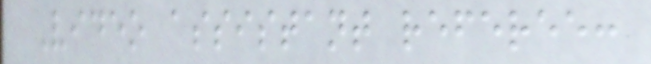Video assistant referee:
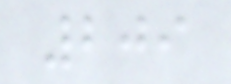209
